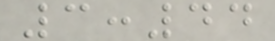3:44
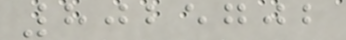8025702
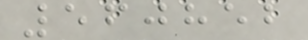560852
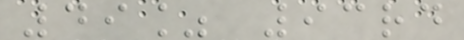49% 93rd
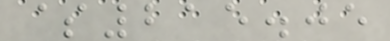$215.05
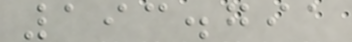193.791
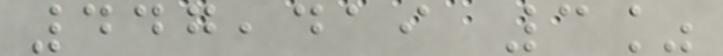447,419 3%
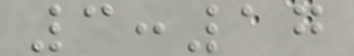3:17
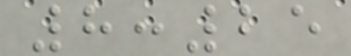8:25
